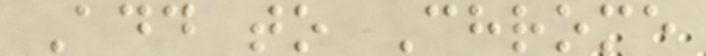Add to Chrome
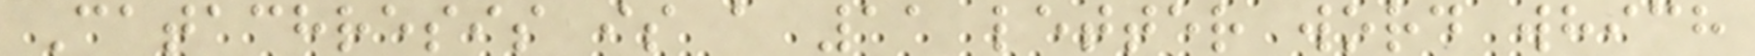Catachresis is a 11 letter word which
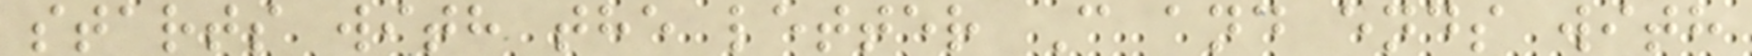starts with the letter C and ends with
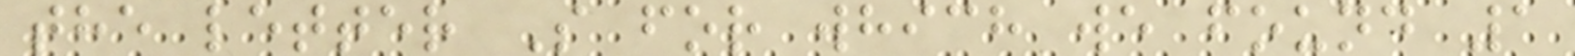the letter S for which we found 1
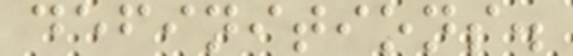definitions.
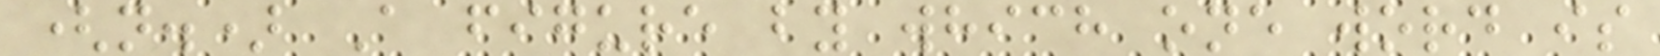(n.) A figure by which one word is
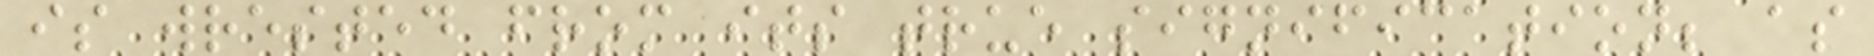is wrested from its true signification; as
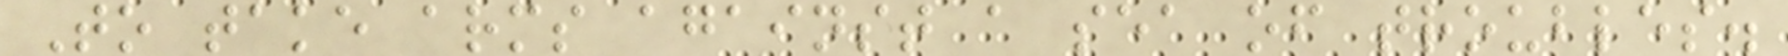To take arms against a sea of troubles.
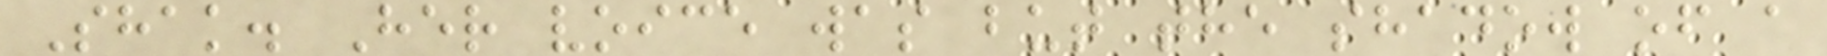Shak. Her voice was but the shadow of a
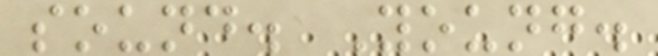sound. Young.
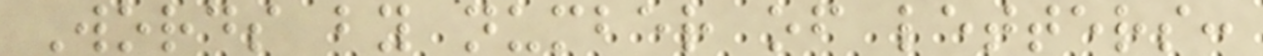Words by number of letters:
